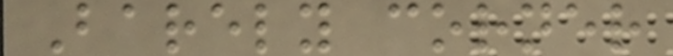Barely corner
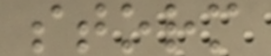storm
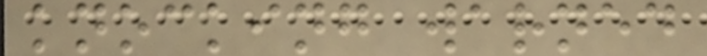knocking warned
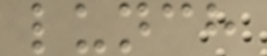lunch
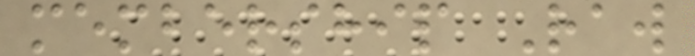membership Raw
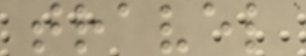travel
